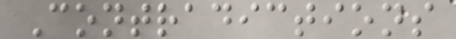Contradictions
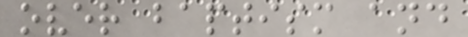over baptism and
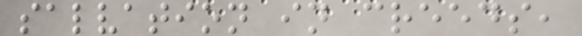salvation in creeds,
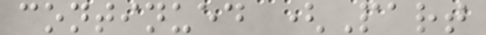continued (Part
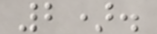2).
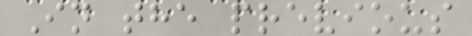In the previous
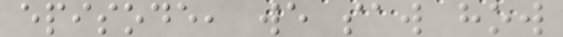episode, we saw how
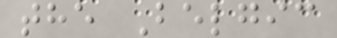the Belgic
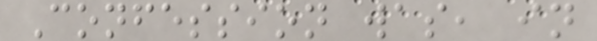Confession was, in
